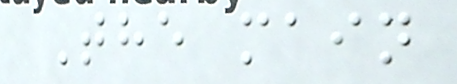The main
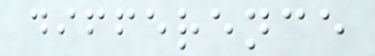difference
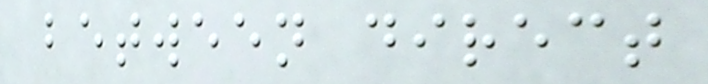between direct
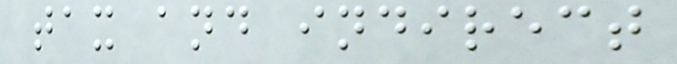tax and indirect
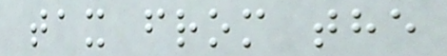tax from the
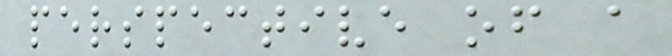perspective of a
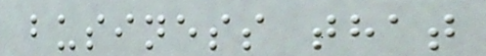business that
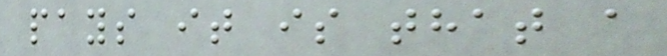pays it is that a
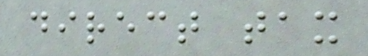direct tax
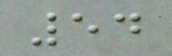54
